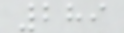289
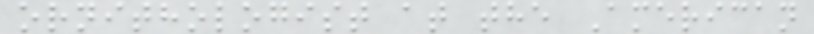ornithologist at the American
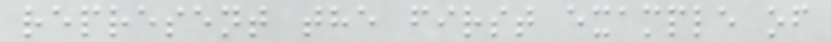represent the first example of
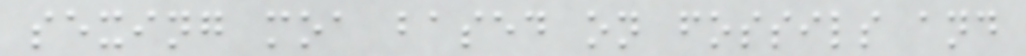sexing moa based on fossils and
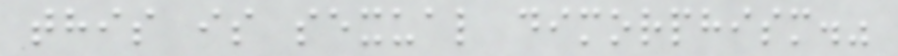this is sexual dimorphism."
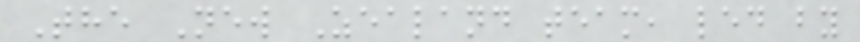The New Zealand team, led by
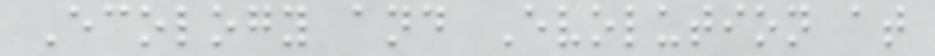Ecology and Evolution at
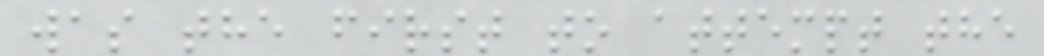was the first to attempt the
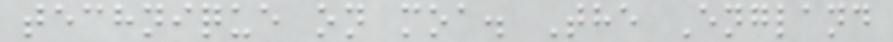technique on moa. The England
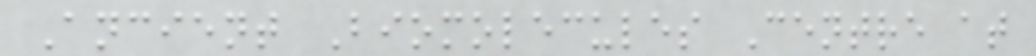Ancient Biomolecules Centre at
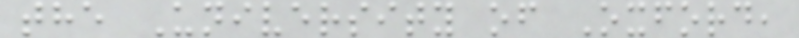the University of Oxford,
